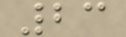23
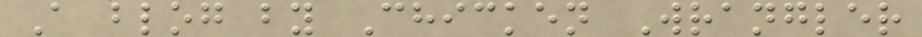A blog by Chicken Wrangler
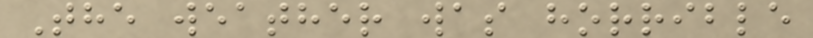The weather was horrible
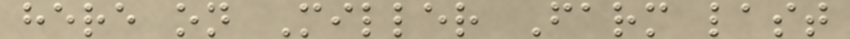here on Miller Farm last
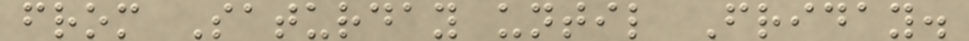from Saturday until Friday.
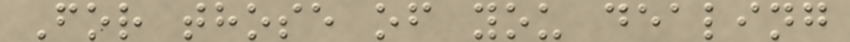For those of you dealing
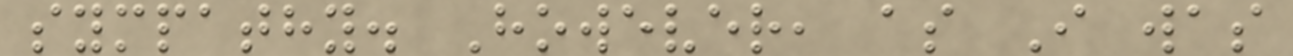sympathy. However, as I was
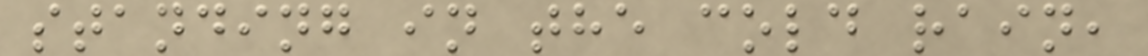standing in the cold rain,
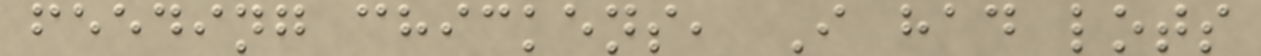feeding chickens, I had lots
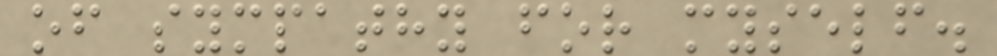of sympathy for myself.
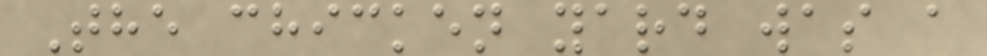The chicken yard was a
